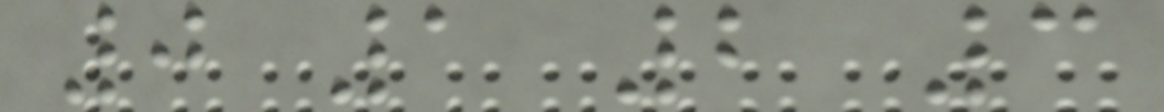0 1 2 3
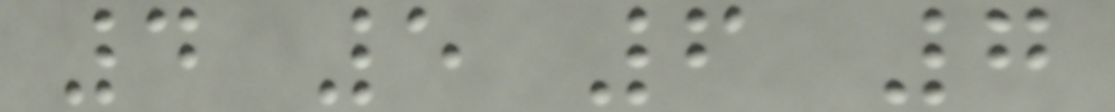4 5 6 7
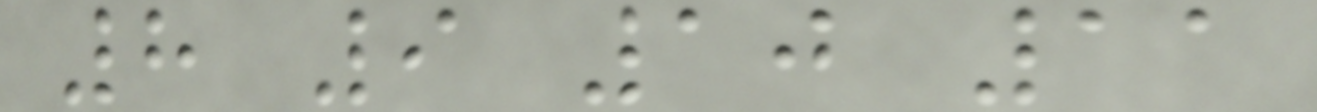8 9 10 11
